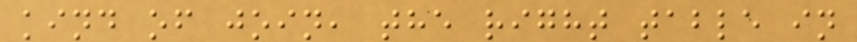kind of join, the right table in
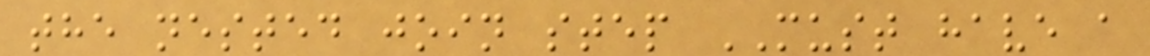the nested join step MUST have a
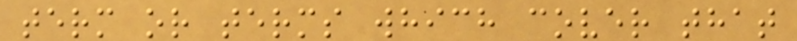term or terms which cover that
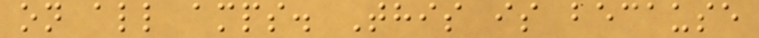on all amps. This is because
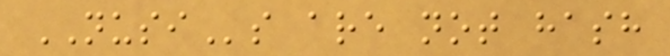NUSIs are not hash
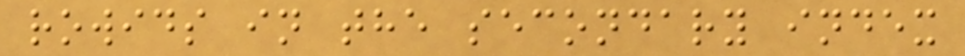rowids in the secondary index
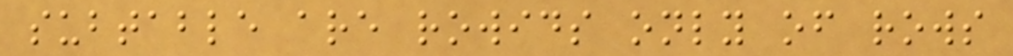subtable are rowids only of rows
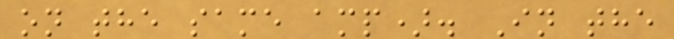on the same amp). In the
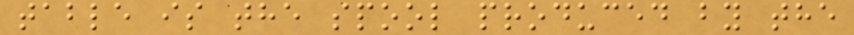table is the spool produced by the
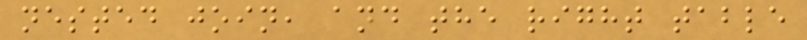nested join, and the right table
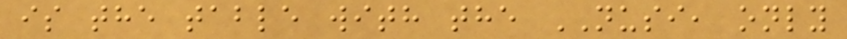is the table with the NUSI, only
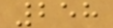258
